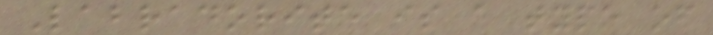Labradorite is a type of
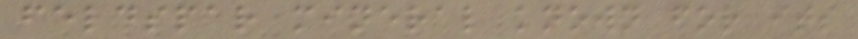feldspar mineral known for its
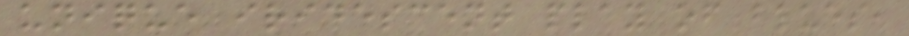unique iridescent play of blues,
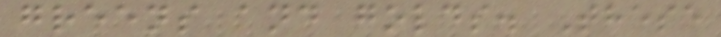greens and golds. These
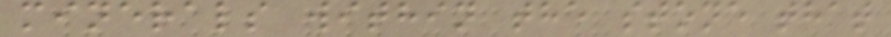minerals within the stone that
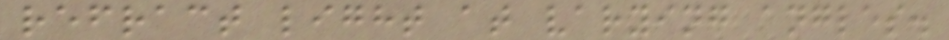refract light at varying angles.
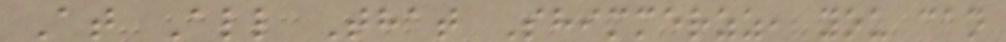At All That Shimmerzz, you can
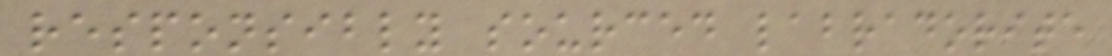responsibly sourced labradorite
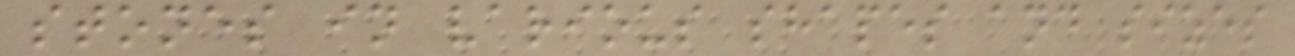stones in various shapes and sizes
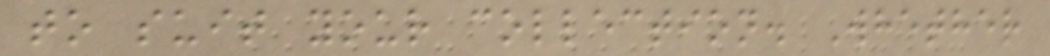to suit your collection. Whether
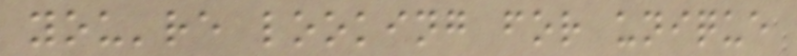you're looking for unique
